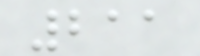211
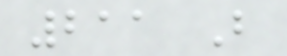211 B
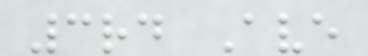3rd Ave
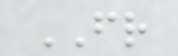FR
